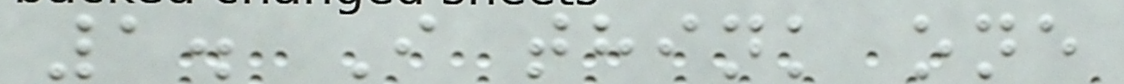1. I think one
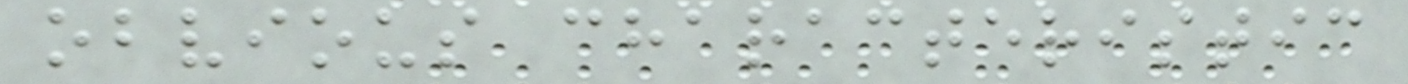obvious characteristic
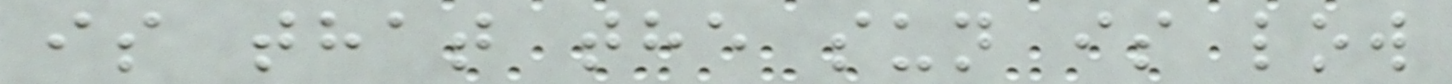is that the sun is low
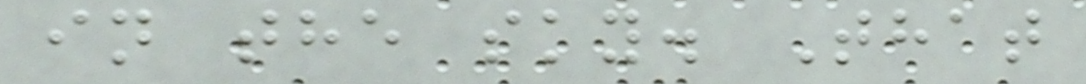in the sky. That
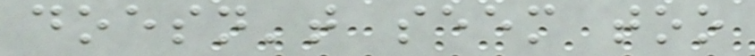doesn't seem too
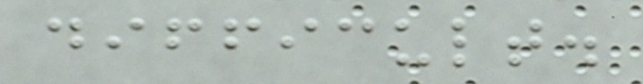difficult.
